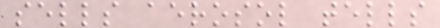sells aerosol tells
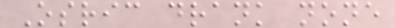Osric drank none
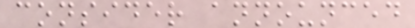consider announced
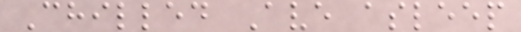Chilled Ave asleep
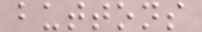buttons
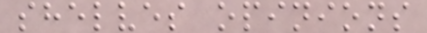shelves opinions
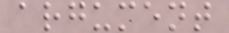argument
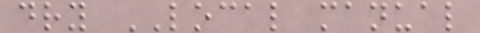dry LOCAL manual
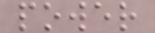power
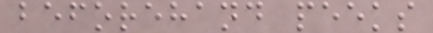beforehand peeks
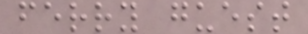ferry guest
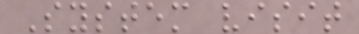System visit
